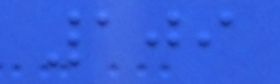109
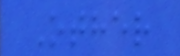Other
